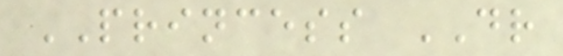PRINCESS DR
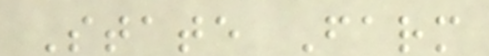State Farm
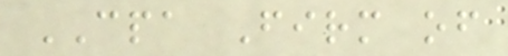CPA Firm of
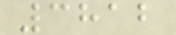3812
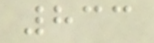833
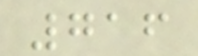716
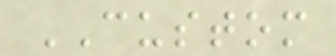CUSTOM
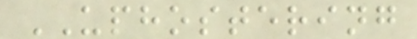UPHOSTERING
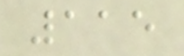115
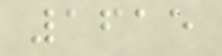1615
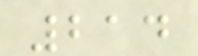214
